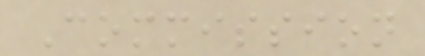Commission
